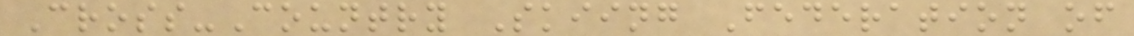Cross-Country Skiing Federation of
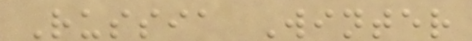Russia Winter
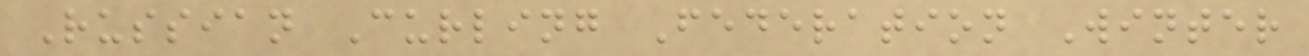Russian Curling Federation Winter
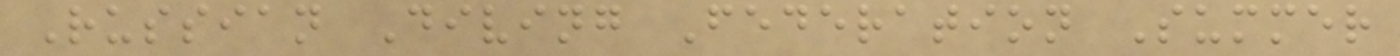Russian Diving Federation Summer
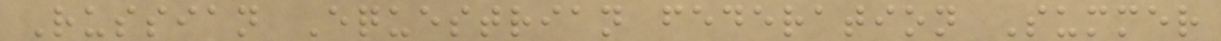Russian Equestrian federation Summer
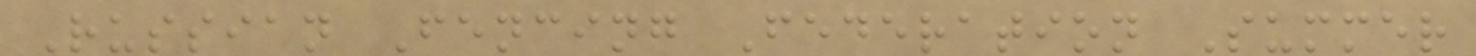Russian Fencing Federation Summer
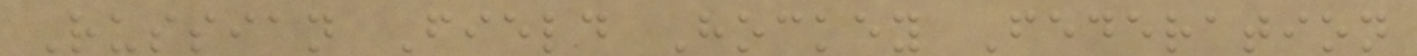Russian Field Hockey Federation
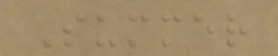Summer
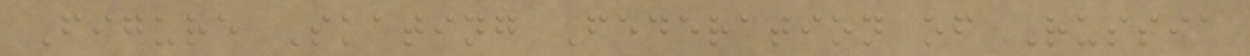Figure Skating Federation of Russia
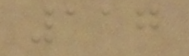117
